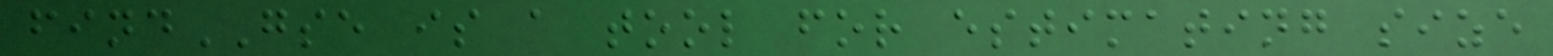findGSE is a tool for estimating size
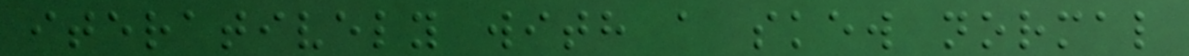iteratively with a skew normal
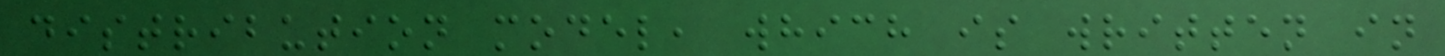distribution model, which is written in
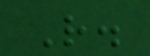R.
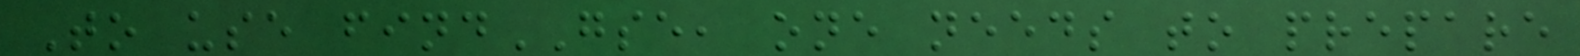To use findGSE, one needs to prepare
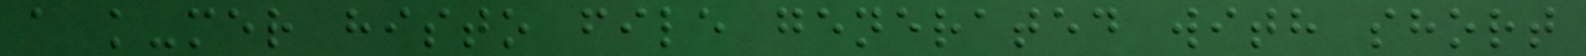a k-mer histo file generated with short
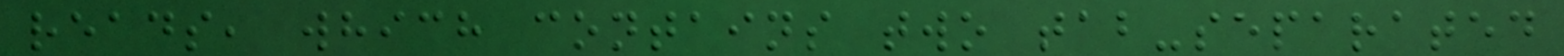reads, which contains two tab-separated
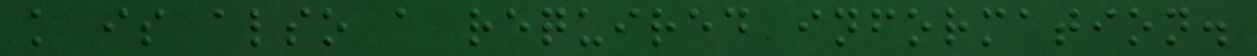k is also a required information.
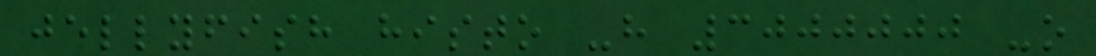jellyfish histo -h 3000000 -o
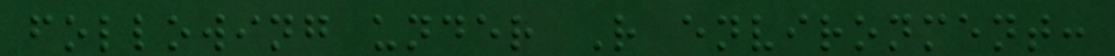following under R environment:
